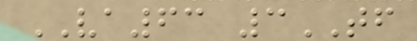VA63 3TF
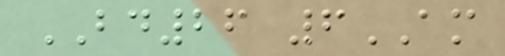BD26 6AM
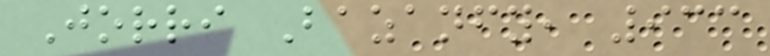Jorri Bazanfy, 933
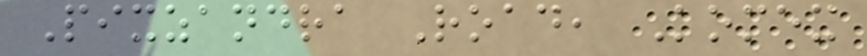Pixzandra Road, Komex
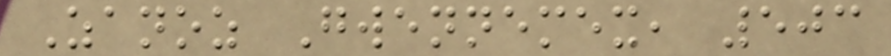Zanoz Gwennemex, 503
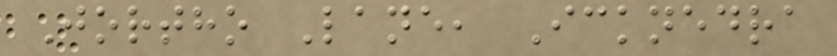Jortho Lane, Icknedra
